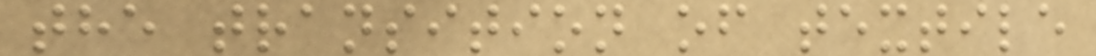the transition of textile
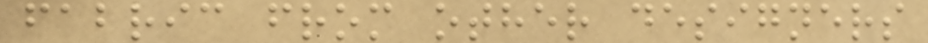fabric from other designers
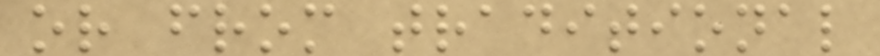or from traditional
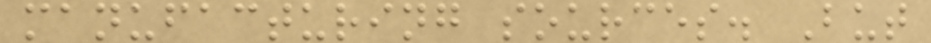manufacturing sources. But
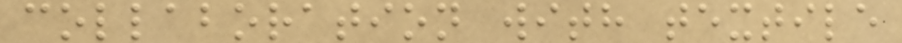collaboration with textile
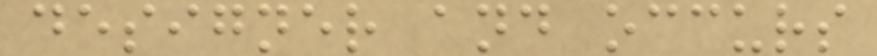designer and occurs
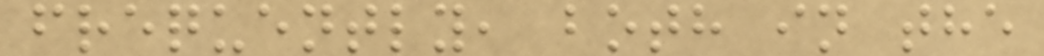frequently, both in the
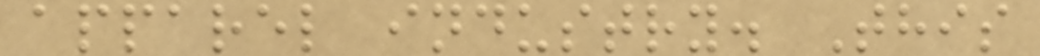apparel industry. This
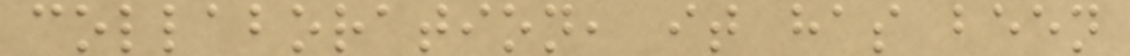collaboration, it has been
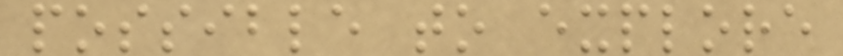possible to explore
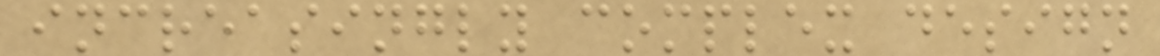increasingly complex design
